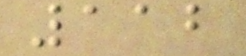112
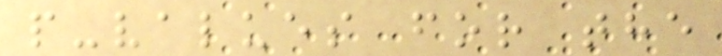p-values for the
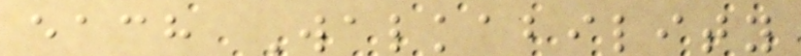each Walkability
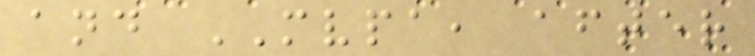and MVPA, after
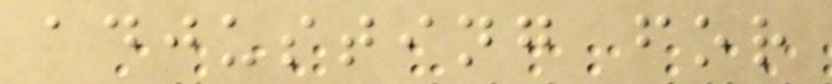adjusting for
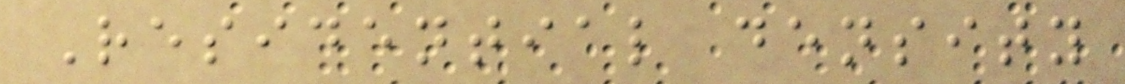Residential density
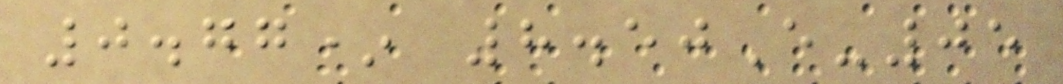0.77* 8.50E-05
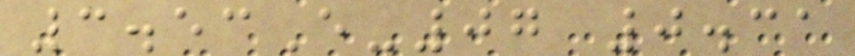3.53E-07 0.31
